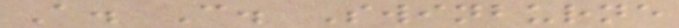A. C. Swinburne
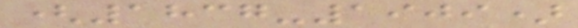(1837-1909)
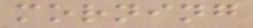morning
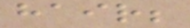hair;
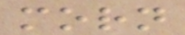morn
